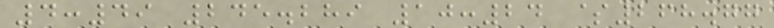4:49 245.289 10:24 $268.77
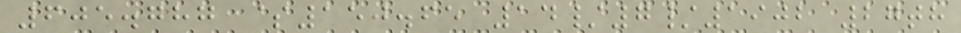605.787 $150.65 14/7/1902 27th
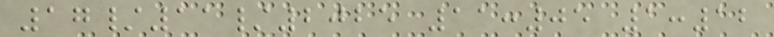17/11/2025 11:05 1:12
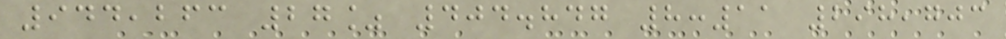944,263 27% 404.847 8:11 298,703
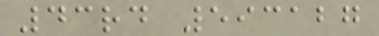43rd 593127
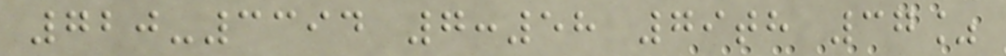720-3394 7:58 79th 37%
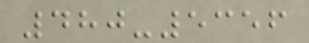480-5356
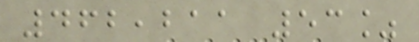462,211 53%
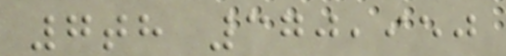7th 370,950
